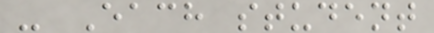- Each student
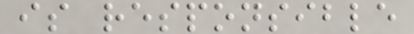is responsible
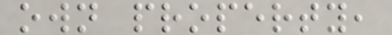own property,
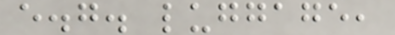e.g. luggage,
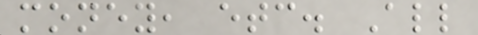money, etc. All
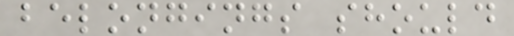belongings should
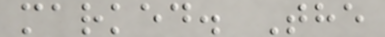marked. The
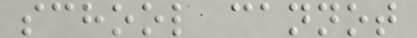school cannot
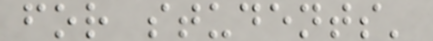for students'
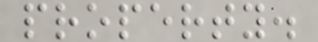property.
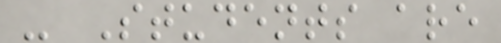- Students are
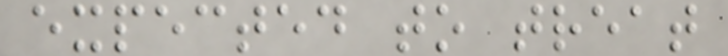expected to treat
